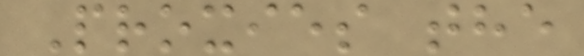Proxies the
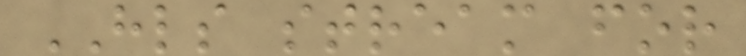HLS stream for
